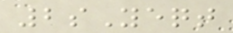2sYeqt
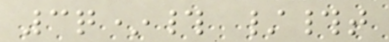3q*# /#t
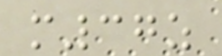m37z
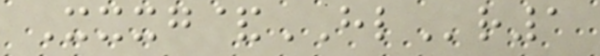Xxxg&HLr1
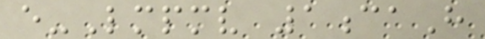e-Lmpmv 1caH
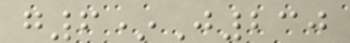g6*J230
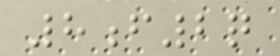8f2q
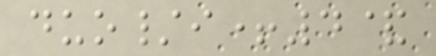duo/i+4&
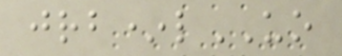jrb*lUO
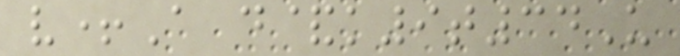v+A d&k9t34U
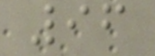96
